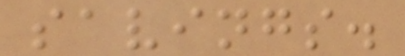savings.
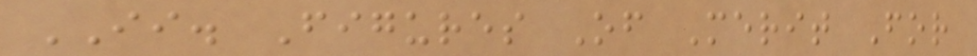II. Figures Of Merit For
